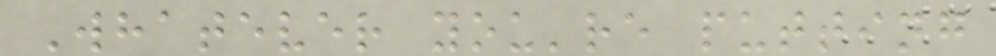Whatever you're putting
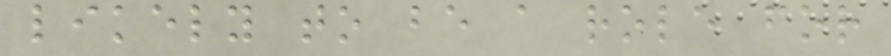likely to be a role for
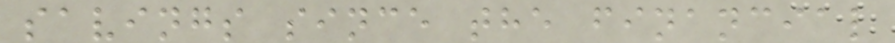savings since the financial
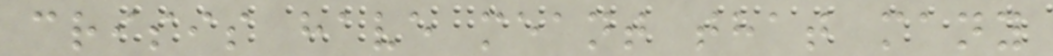crisis have meant that many
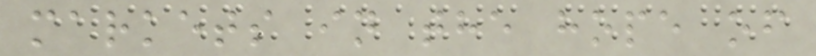markets in the hope of
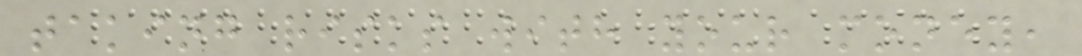taking risks with your money,
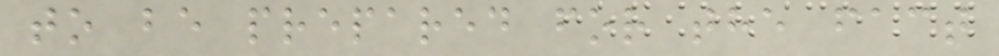to be prepared for the fact
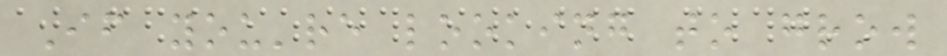If you're looking to grow
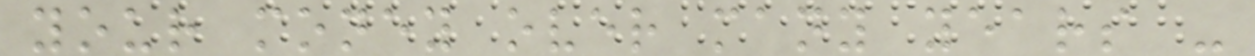your money over many years -
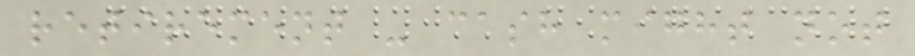retirement - cash might not
